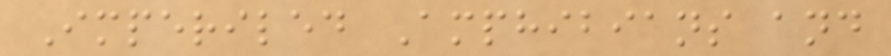Imperiled Amphibians and
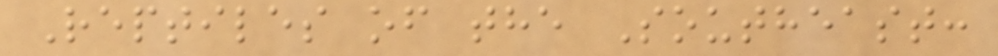Reptiles of the Southeast:
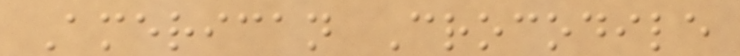American Crocodile
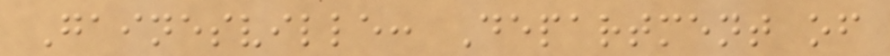Gainesville: Department of
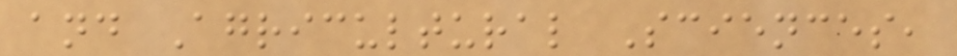and Agricultural Sciences,
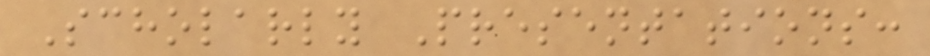Scholarly Presentations:
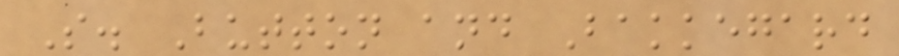S. Button and Bakkegard
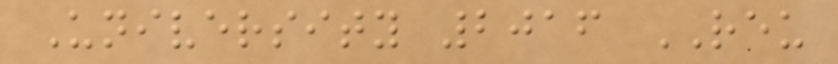University 2016 REU
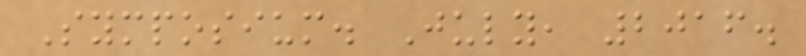Symposium. July, 2016.
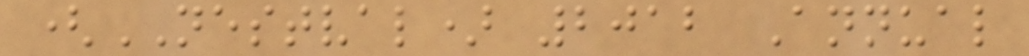(NESTVAL) 2012 Annual
